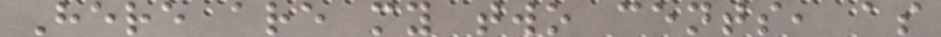Here are my two cents, as
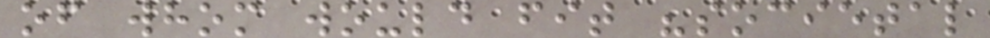of whom would fit "societal
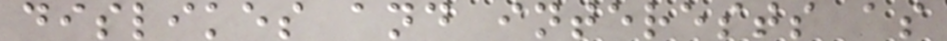dislikes and interests as
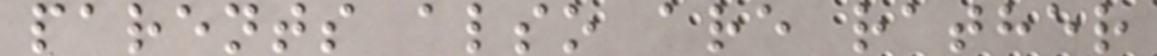parents also are rather
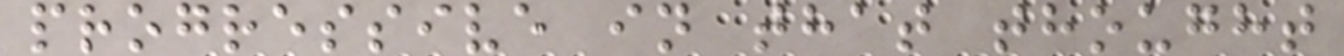progressive in that thought
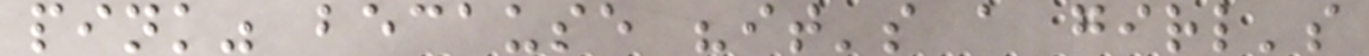pink" because "it's a girl's
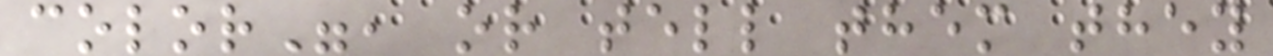color", or tell them they
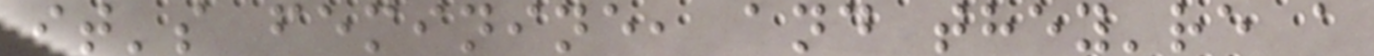it's feminine, and they're a
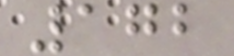172
